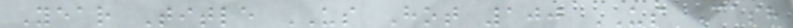Year Title US Hot 100 US Cash
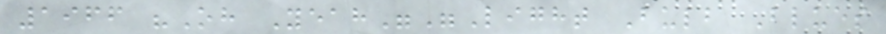1966 "Oh Yeah""Light Bulb Blues
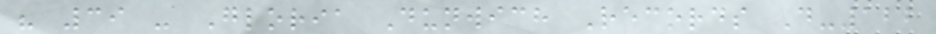" 39 - Gloria Dunwich Records D-122
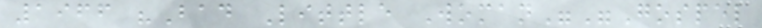1966 "Bad Little Woman""Gospel
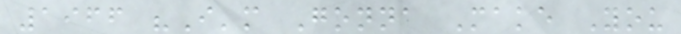1966 "I'm Gonna Make You
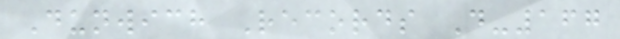Dunwich Records D-167
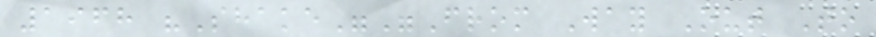1968 "Shake""From Way Out To
